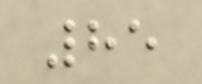85
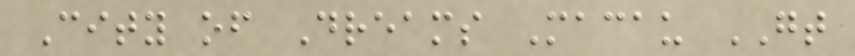City of Dreams Macau GT
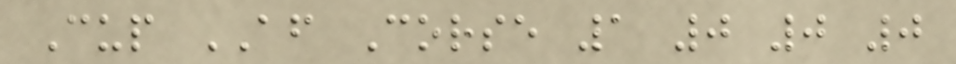Cup AF Corse 1 0 0 0
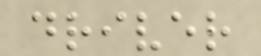driver
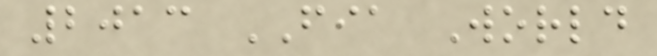2013 FIA World
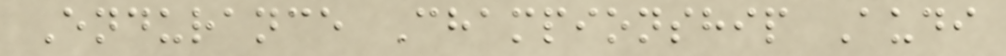Endurance Championship Audi
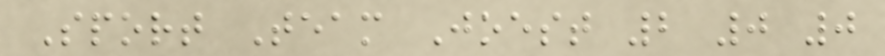Sport Team Joest 2 0 0
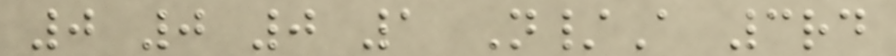0 0 0 1 N/A 3rd
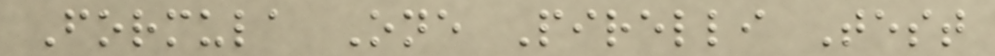Formula One Pirelli Test
